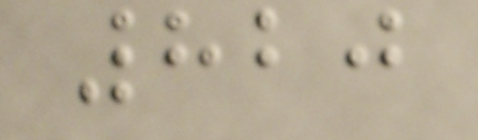820
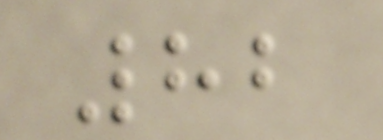82
